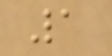1
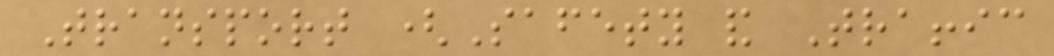Transport (Safety and Traffic
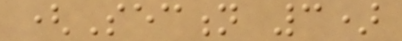(Section 3)
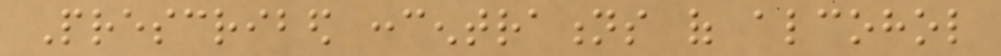Prescribed concentrations of alcohol
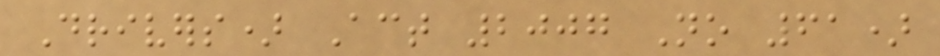Drivers) Act 2007 No 61)
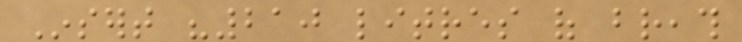Insert "210 litres of breath
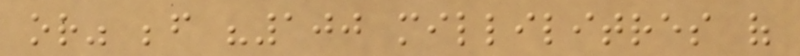or" before "100 millilitres of
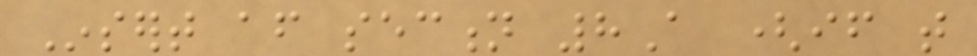Insert after section 8A (if that
